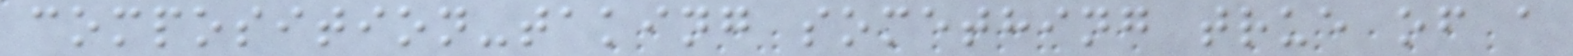composition-taking something true of a
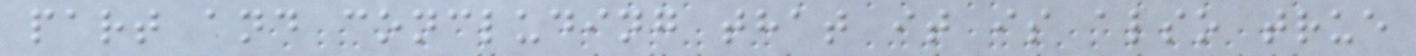part and concluding that it is also true
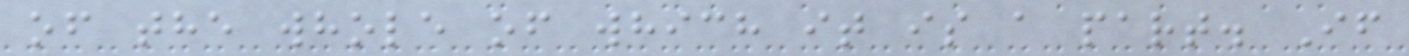of the whole of which it is a part. If
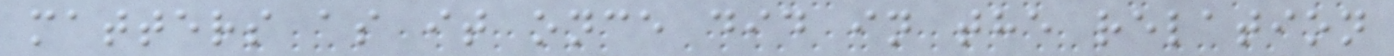matters as it once did in the relation
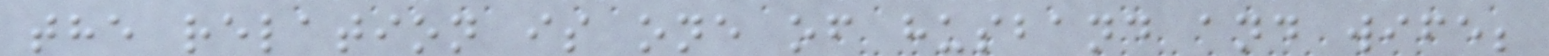the relation is one of husband and wife;
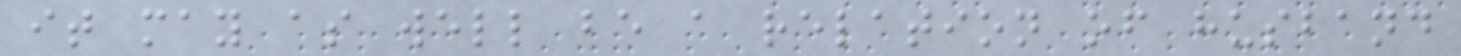it may as well be a relation of husband
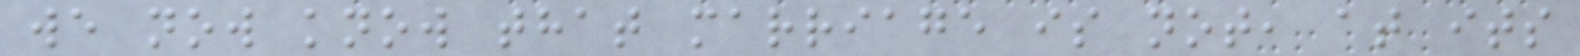we now know that marriage is not, at its
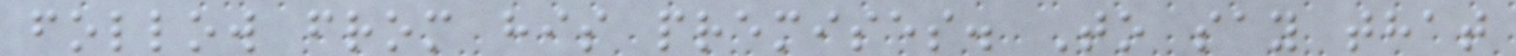follow from his premises. To say that
